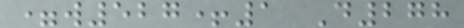=w527+1 D278
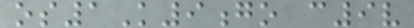os1K9go c9v
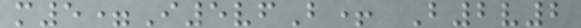m5=I5vfB+ B2v2
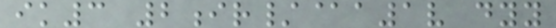ik3 2ir/@a1v dyy
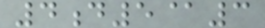4d5@3
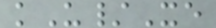kU/Xe
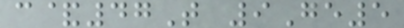c&47T 9Ge5
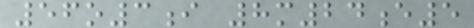56o3i 8m24e5
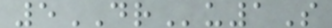5DRu1S
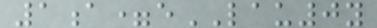1a=eLAU0y
